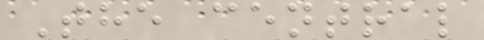The central
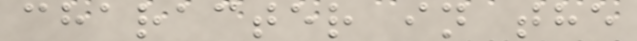character in the
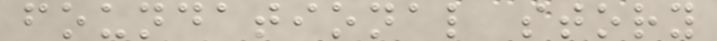foundational story
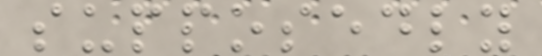supposedly
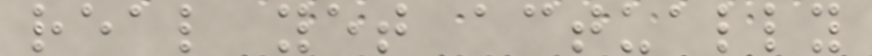real yet actually
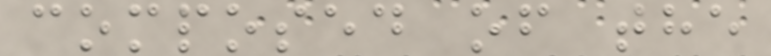composed of the
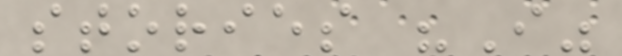stories "I"
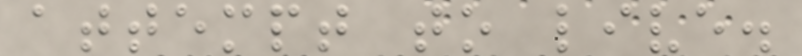attempt to live.
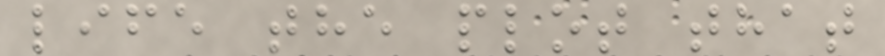life the plot that
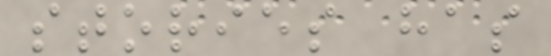stories has
